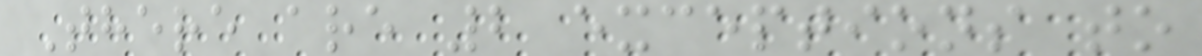There are 2 exceptions to
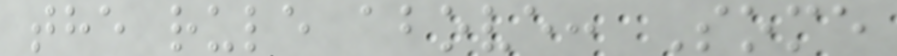the rule above: Some
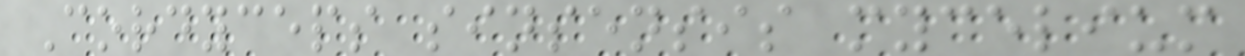Cordyceps sinsensis mycelium
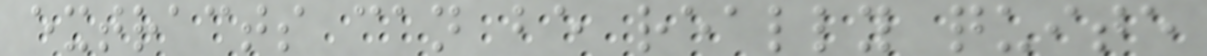extracts can be really quite
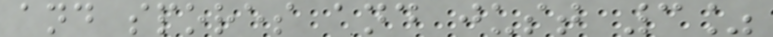and spores and just 3%
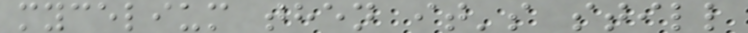mycelium then it's still
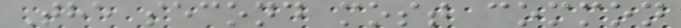The second most common
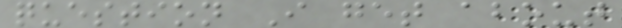question I get about
